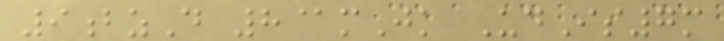9bzD 8@mJk UdIs7m
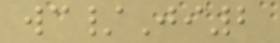wc/Ji2
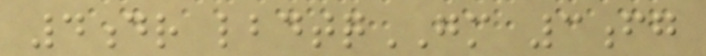4dr lbdtqGM 3fg
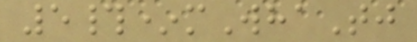5#*mWhaTj
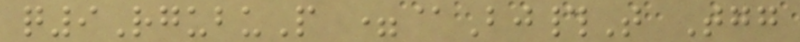q9RgubuP =@Bj#T Tgg
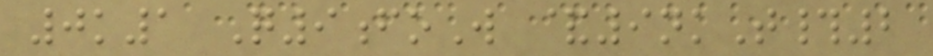0k1 Q9foW &9nkT#2
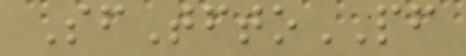SfTftoPF
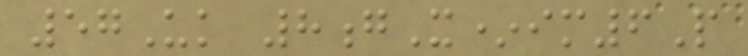57Uk 8gX*im6P
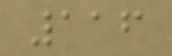116
